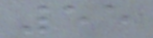55
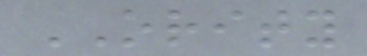ORITY
